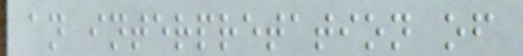an interpretation of
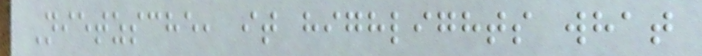Nietzsche, it highlights what
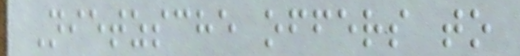Nietzsche offers to
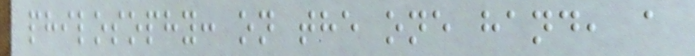philosophy: on the one hand, a
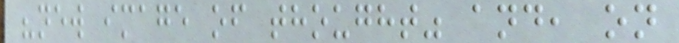"new image of thought" and, on
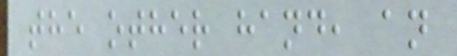the other hand, an
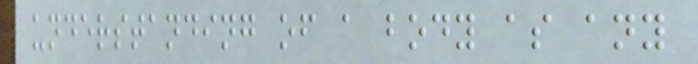understanding of a body as any
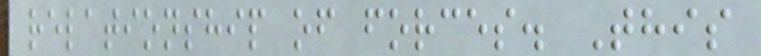relationship of forces. This
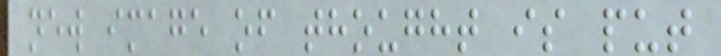new image of thought is put
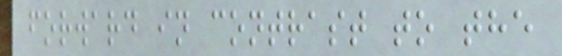forward in contrast to the
